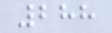288
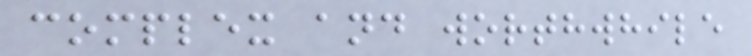complex and worthwhile
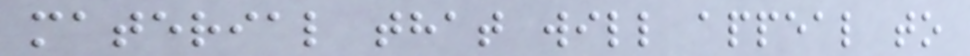material that will appeal to
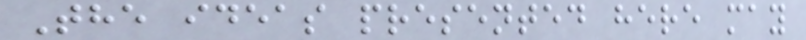The ideas presented here may
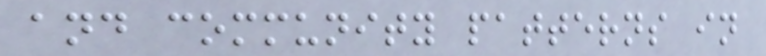and community patterns in
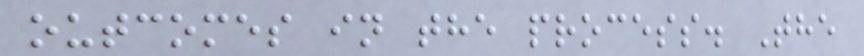outcomes in the process. The
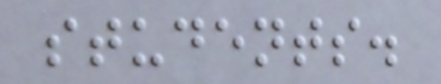students.
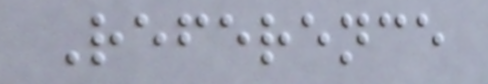Reference
